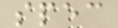spec
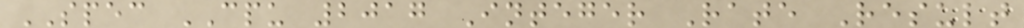SPEC CPU 2017 Integer Rate Result
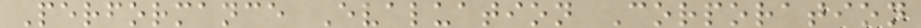Performance Evaluation Corporation
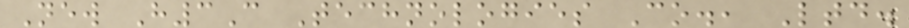New H3C Technologies Co., Ltd.
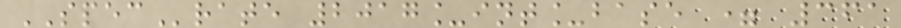SPECrate 2017_int_base = 361
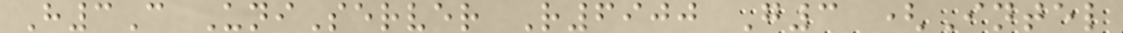H3C UniServer R6900 G3 (Intel
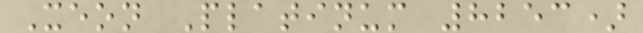Xeon Platinum 8253)
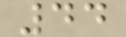44
